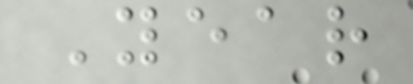Year
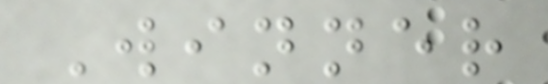Winner
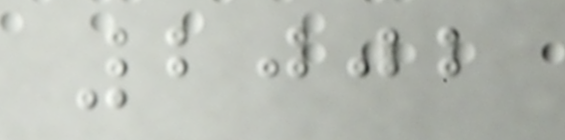2002
